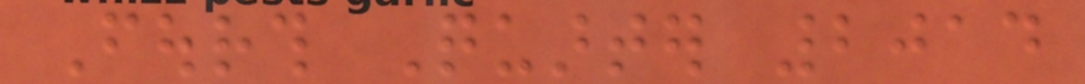Fourth Quarter 2014
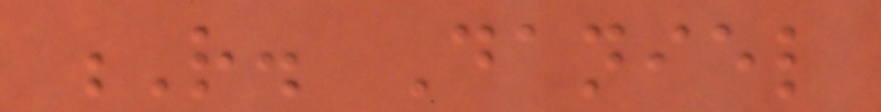R. Daniel
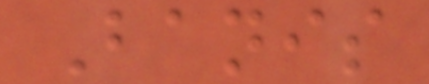Banis
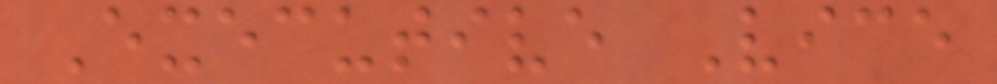Executive Vice
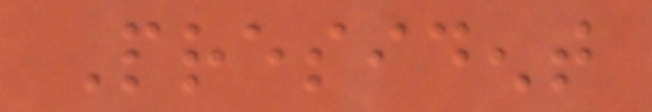President
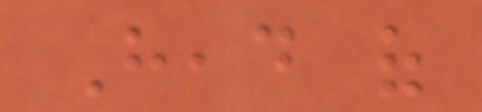Head of
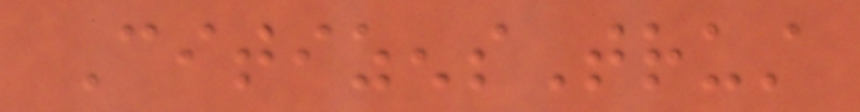CitizensTrust
